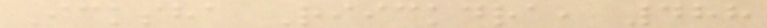Icksha Riickdra, 488
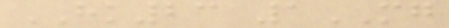HK23 1MG
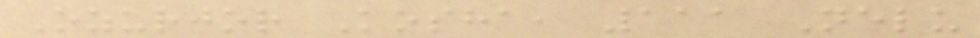Ozurjor Kosha, 111 Nelu
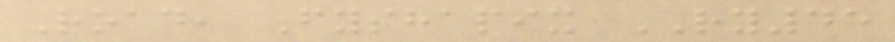Road, Fyshapix RY45
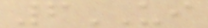6UI
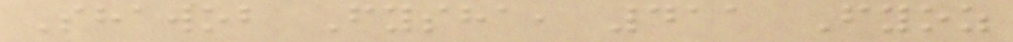Shawob Fysha, 411 Fyoz
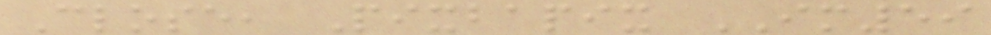Close, Pixbapix IM59
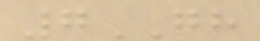7GH
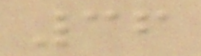36
